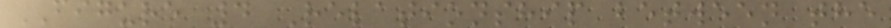FIGURE 4 Relationship between the
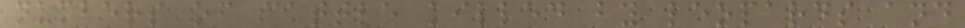numbers of cattle killed by leopards and
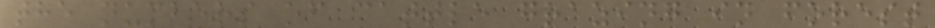the numbers of cattle grazing in forest
